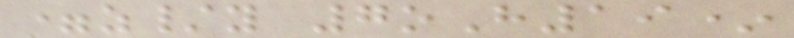=z/y 7oH19*
